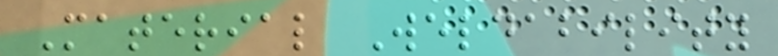Material Weldability
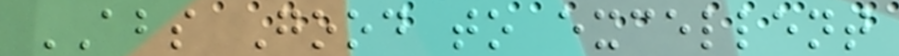ABS Good to excellent
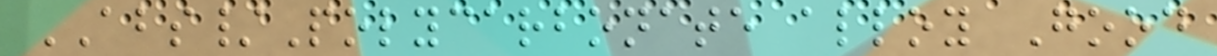ABS/Polycarbonate alloy Good
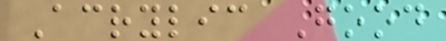Acrylic Good
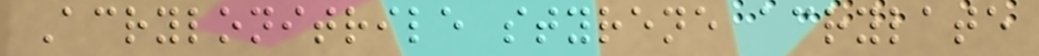Acrylonitrile styrene acrylate
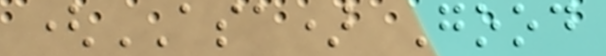(ASA) Good
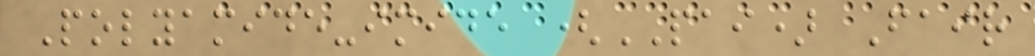Polyamide-imide (PAI) Fair
